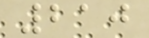210
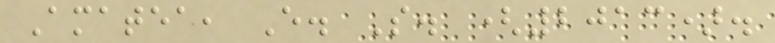Amatea, E. S. (2013).
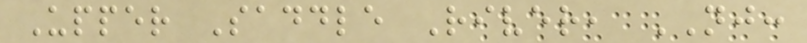Upper Saddle River, NJ:
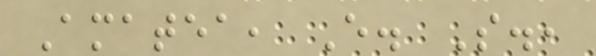Amatea, E. S.,
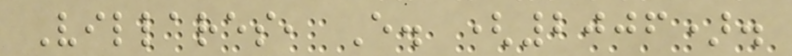Villares, E. (2006).
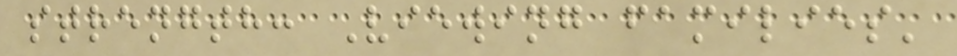strength: Viewing families'
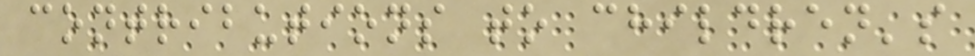contributions to children's
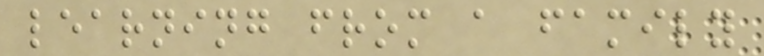learning from a family
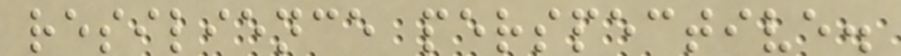resilience perspective.
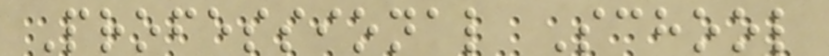Professional School
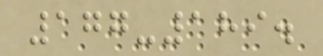177-189.
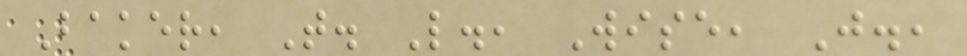Baker, T. L., Wise, J.,
